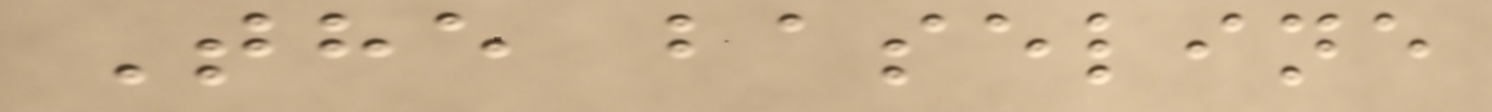The baseline
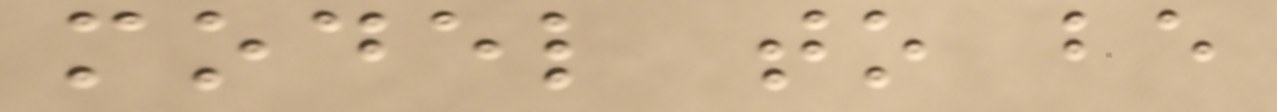model to be
